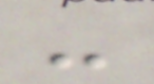-
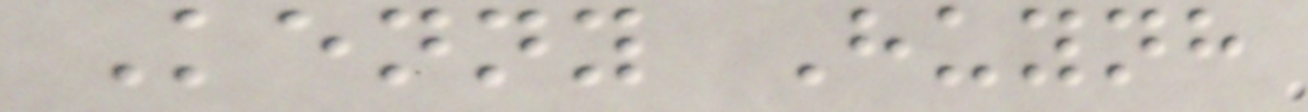Kenny Huynh
